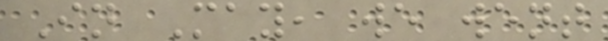In May, we went
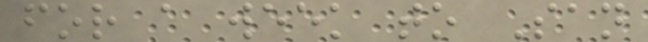for a week to San
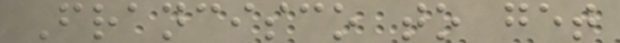Francisco to get
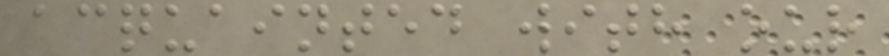acquainted with our
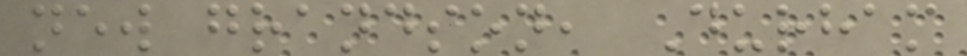new grandson, Durham
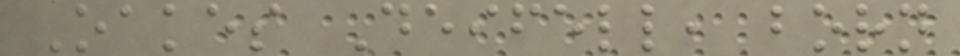Oakes Deifell, born
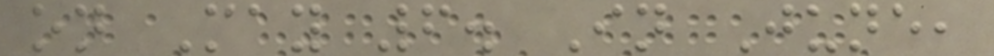on May 6. In June,
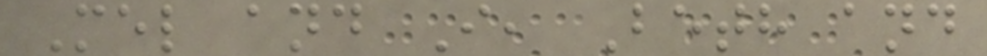Mel and I, Beth and
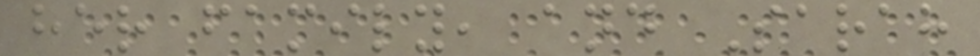her family, and Sarah
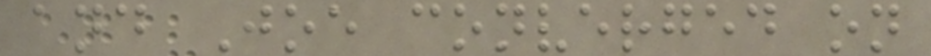and Joe converged on
